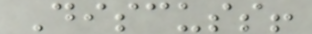Discuss!
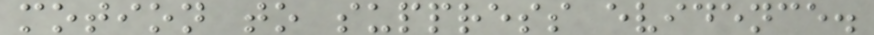motion to suppress evidence.
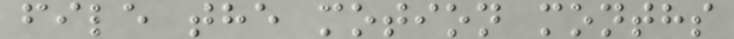file the motion months
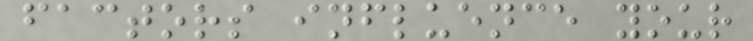factors influence your
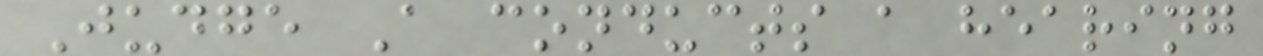Judge A conducts a hearing
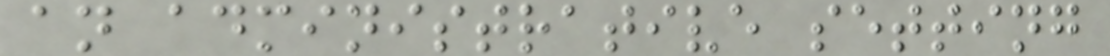an administrative setting
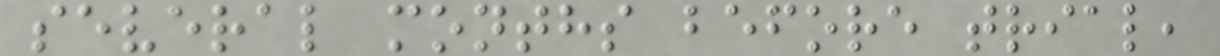several months before trial,
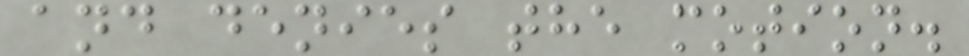and denies the motion.
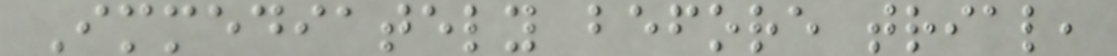Immediately before trial,
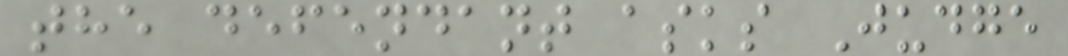the defendant asks Judge
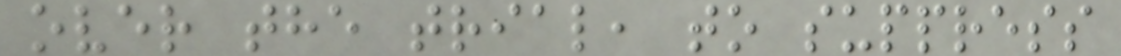over the trial, to suppress
